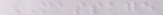MASSAGE
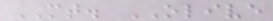MT. OLIVE
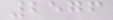2576
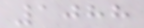1088
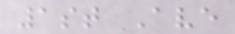1st Ave
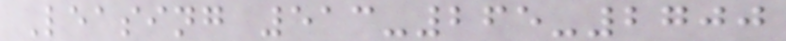Leasing 513-265-2700
